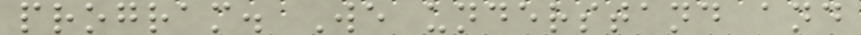program. We understand and
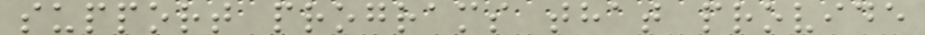support programs that provide
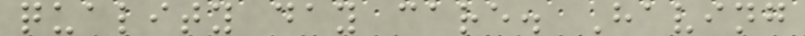quality day care. Having
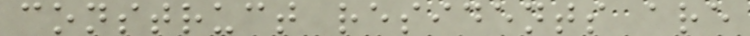construct residents are
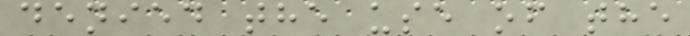denied the use of the
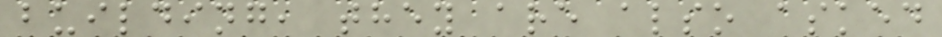building, they are also asked
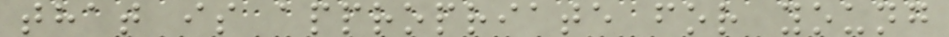that is appropriate for young
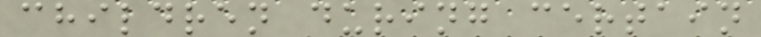children during certain
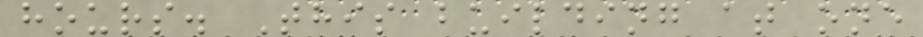hours. This building at one
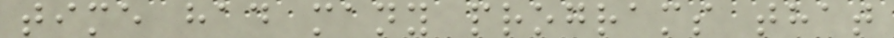time had many programs that
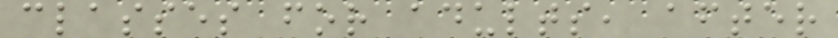classes for adults, after
